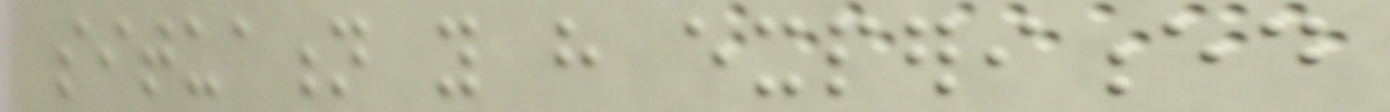situation you have experienced
